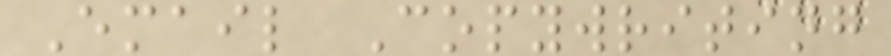Email Copywriting
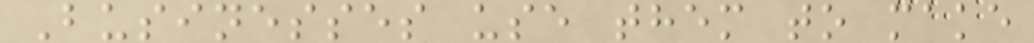Businesses use them to make
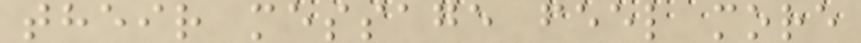their message feel more
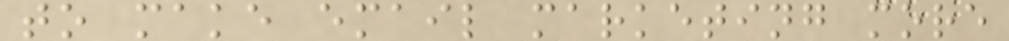to make email marketing more
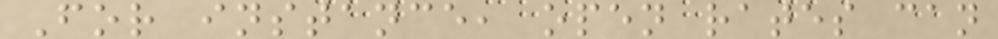For instance, open rates can
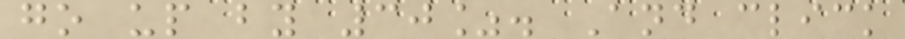go up by 30%. And click
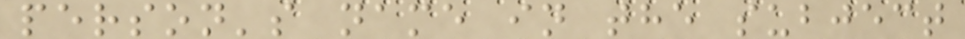person's name in the subject
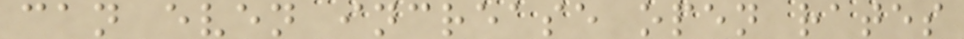can even increase open rates
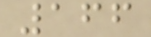166
